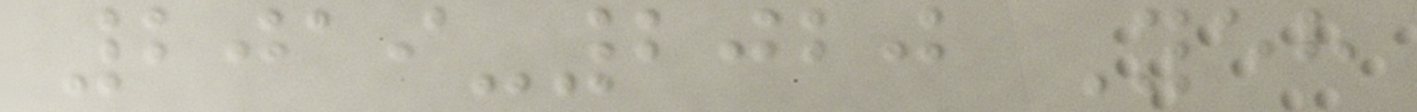2019-2020 Yeh
